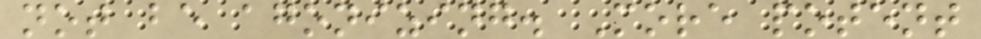not be agonizing. More potent
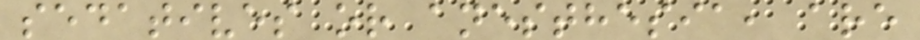sedatives or anesthesia, are
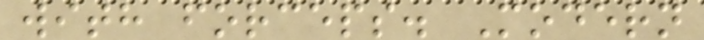with forceps. Modern
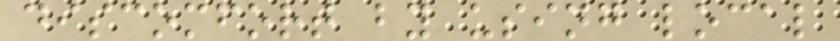discomfort by using local
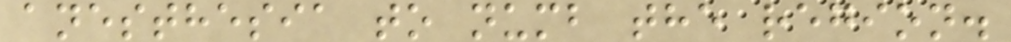anesthesia to numb the region.
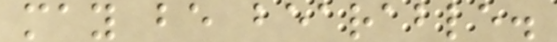may be bearable.
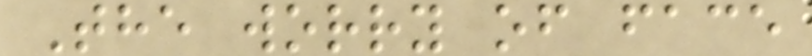The worry of face
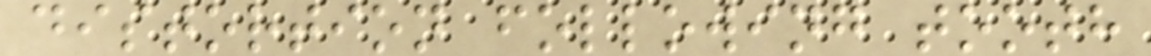distortion following tooth
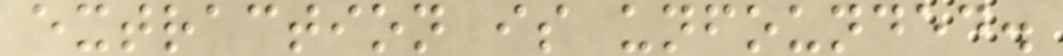extraction is unfounded.
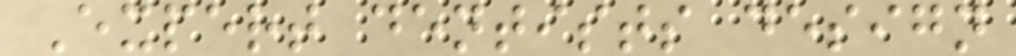Expert dentists design
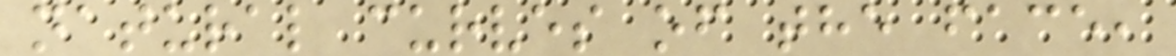natural curves of the face,
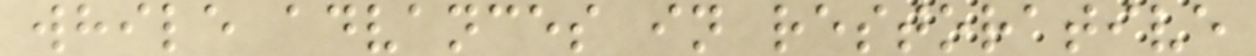while advances in restorative
